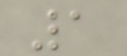1
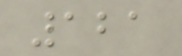121
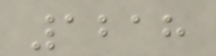1218
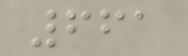661
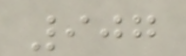907
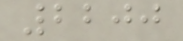2200
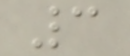3
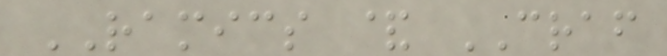RAMICS & CRAF
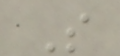S
